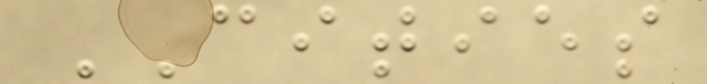CITIES
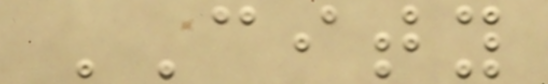CITY
